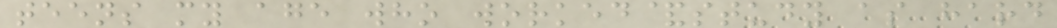teens my age who worked&study as hard
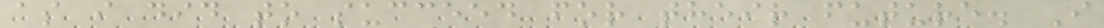as i did to succeed for their future. I
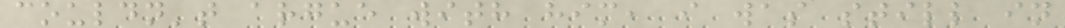couldn't argue with him, i was still in
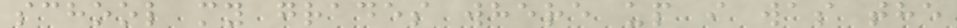school my grades where up i was the
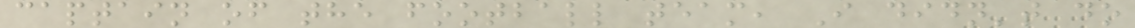captain of the football team, I didn't do
